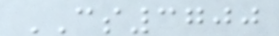CS3700
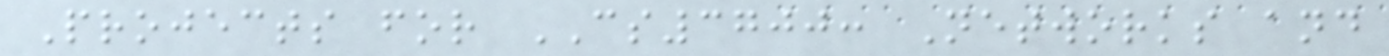Projects for CS3700: Networks and
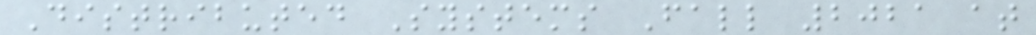Distributed Systems Fall 2021 at
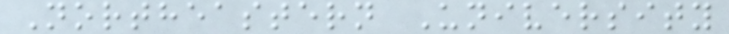Northeastern University
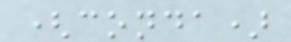(conda)
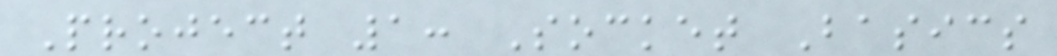Project 1: Socket Basics
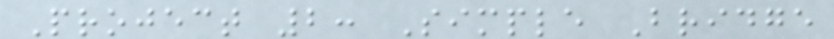Project 2: Simple Bridge
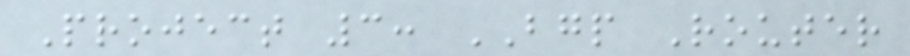Project 3: BGP Router
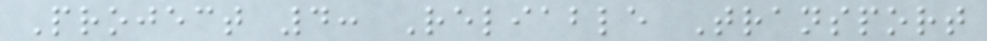Project 4: Reliable Transport
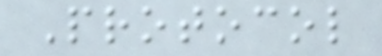Protocol
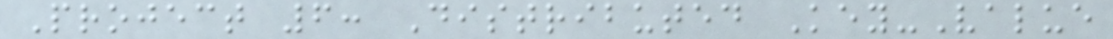Project 6: Distributed Key-Value
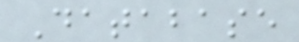Database
